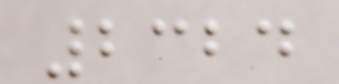2324
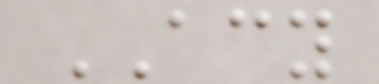ACY
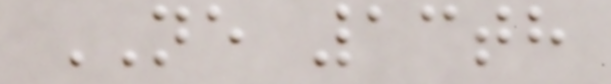NE 13th
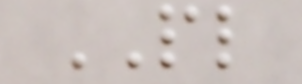PL
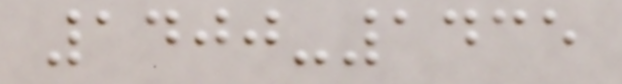1400-1435
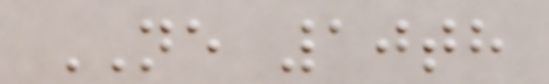NE 10th
